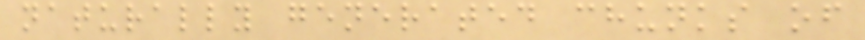naturally generated chunks of
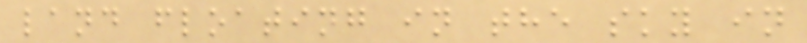land floating in the sky in
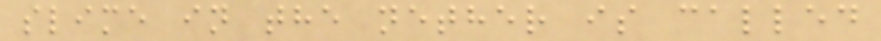slime in the nether is called
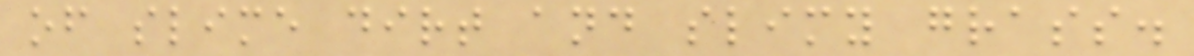of slime dirt and slimy grass.
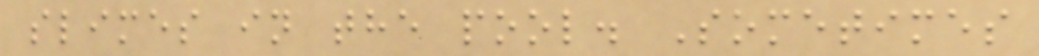slimes in the pool. Sometimes
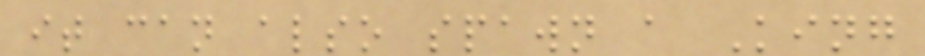it can also spawn a King
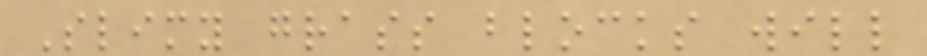Slimy grass blocks will
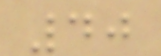40
